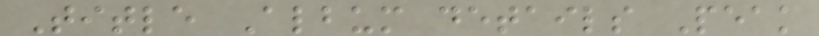Title Album details Peak
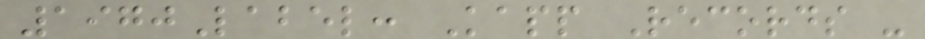1970Label: Kapp Records -
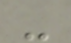-
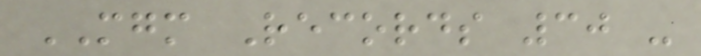MGM Records 30 -
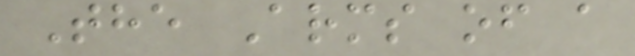The Arms of a
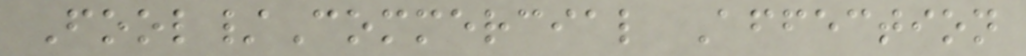Fool/Commercial Affection
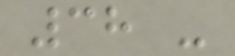38 -
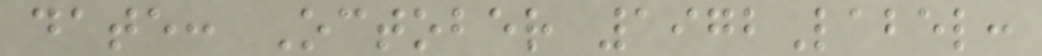date: October 1972Label:
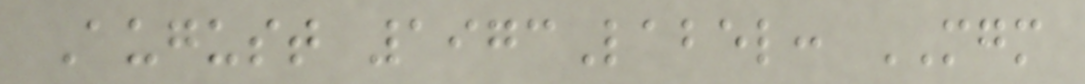August 1973Label: MGM
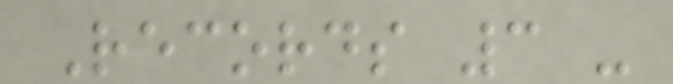Records 3 -
